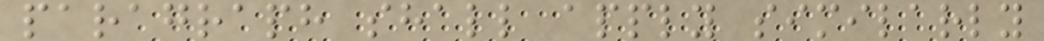paragraph shall apply similarly
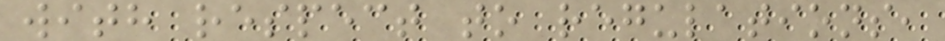with respect to regulations,
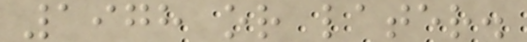1978 or later.
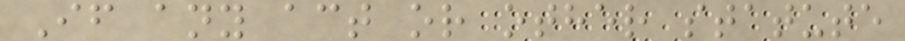If any act or other statute
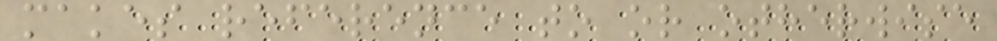makes reference to or otherwise
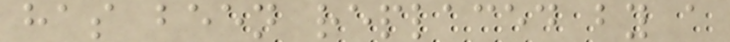has been replaced by a
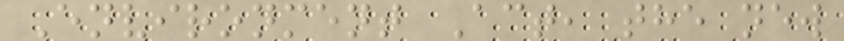Environment Act, the new
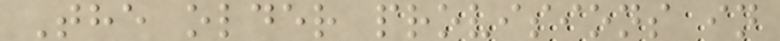The older provisions in
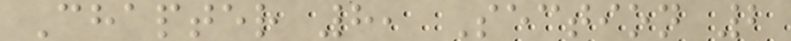Chapter 8, Section 2
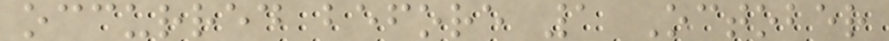occurred before 1 October
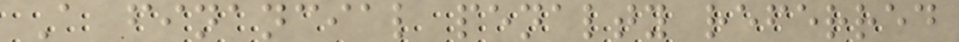A financial penalty referred
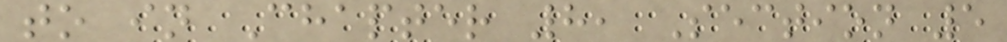to in Chapter 8, Section 5
